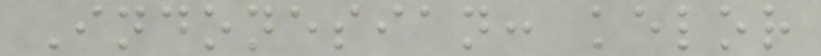Indonesian: kelor
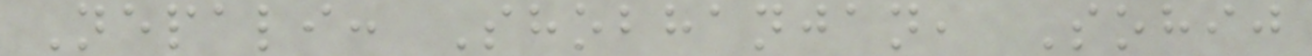Nepali: Shobhanjan, Sohij
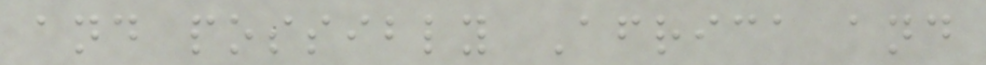and possibly Africa and
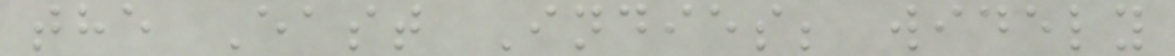the East Indies; widely
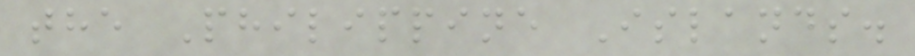the Philippine Islands.
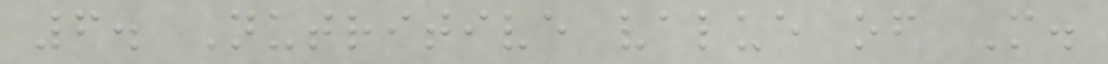6. Nutritive value of M.
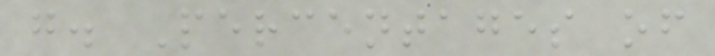g. Percentages of
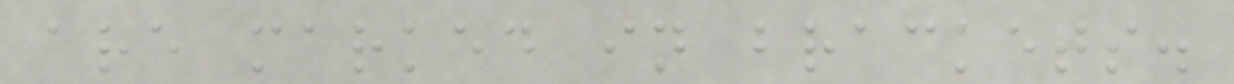are marked in brackets.
